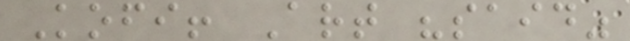Kofi! Art "said"
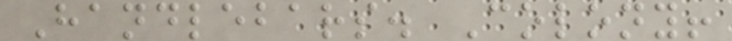Handlebars. Colony!
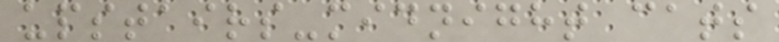upstairs-midnight cats
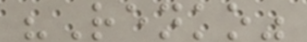"Renko"
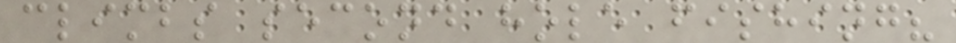climbs second hole fishing?
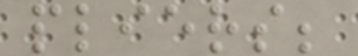pliers;
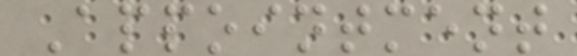Appointment
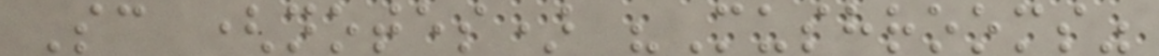Sc (notes) "Mushrooms"
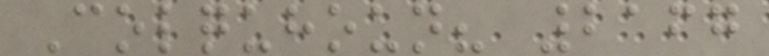Colquhoun? 2167
